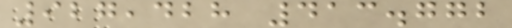927,428 413.772
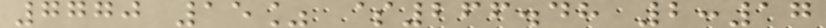7770 15% $266.48 2:17
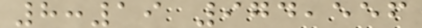8:19 974,556
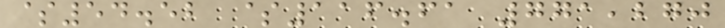$54.52 $116.61 771,270
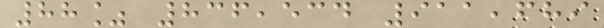88% 836,534 911,689
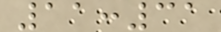11:31
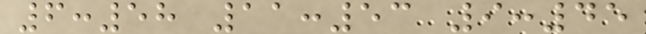6:58 11:53 9:45
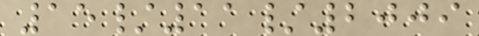15/11/2009
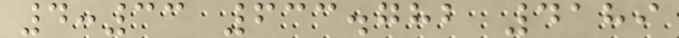4:33 633.782 4189
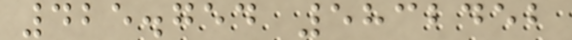425.754 5832452
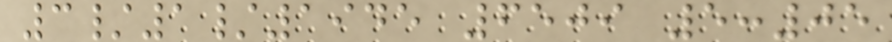3/1/1945 6509 5:05
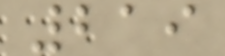219
